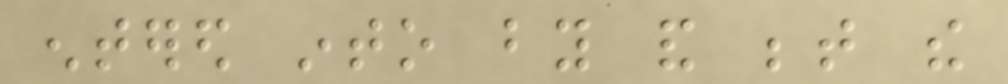entered into by and between the
